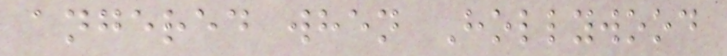angered when Hollywood
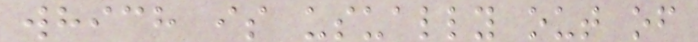which is usually out of
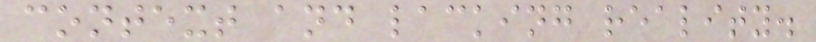context and lacking reality.
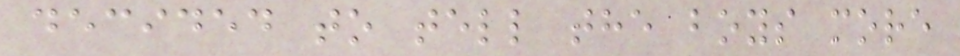decided to tell the boys more
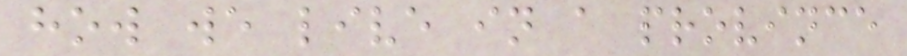how we live in a province
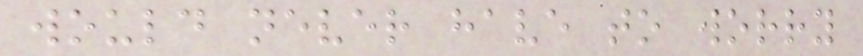would never have to worry
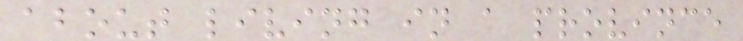about living in a province
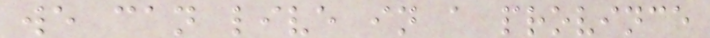we can live in a province
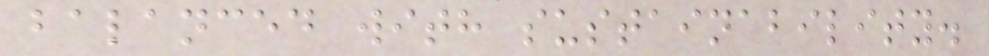balanced with sustainability.
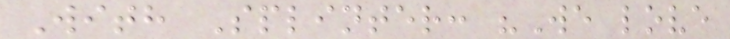With Splinter: "We love
